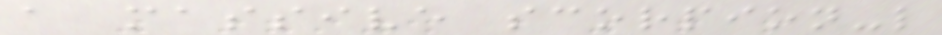a massive scorpion-like
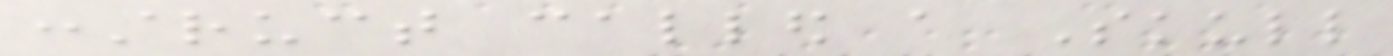construct called a Skull
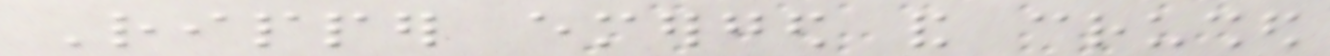Ripper emerged and crushed
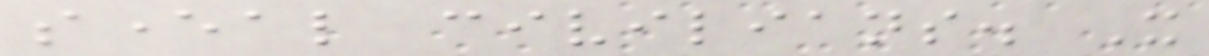several civilians. It
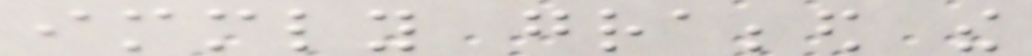immediately grabbed the
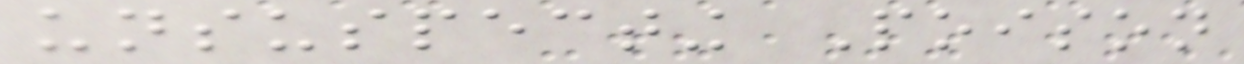unsuspecting Poison
